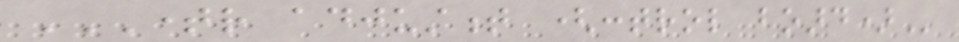TIMER ADJUSTMENT (CONTROL BOARD)
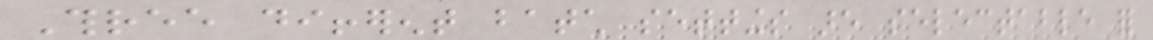Three different batch settings are selectable for
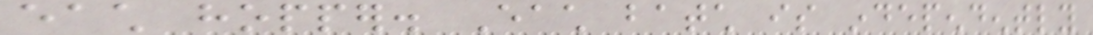each hopper. Each batch is independently
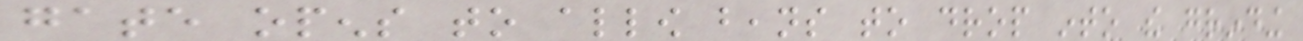gate opens to allow beans to drop into the grinding
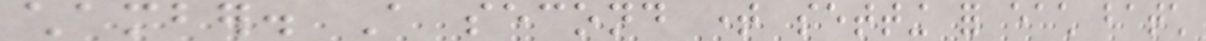chamber. A second time setting for each batch
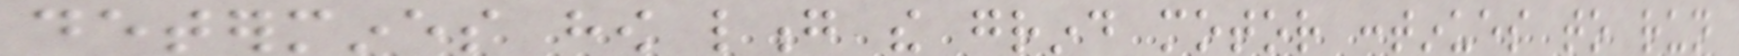determines how long the grind motor continues to run
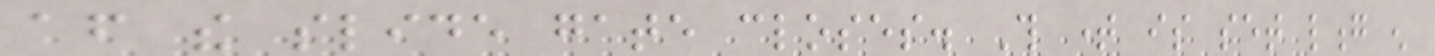after the slide gate closes. This time is set long enough
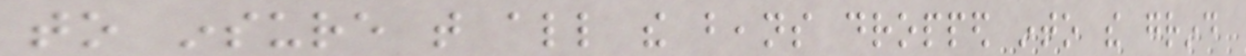to insure that all the beans dropped into the grind
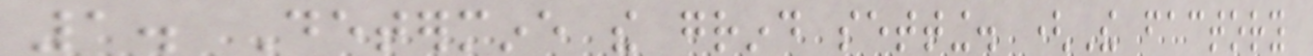1. Determine the grind setting. (The factory
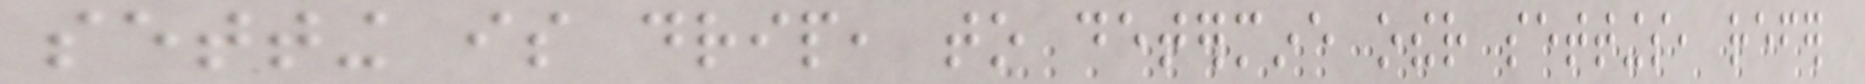setting is drip, to determine other settings, refer
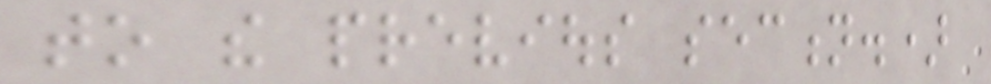to the previous section.)
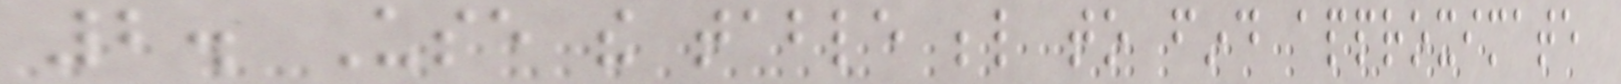2. Use the table below to find approximate
